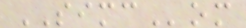SIMCom
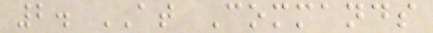2. AT Commands
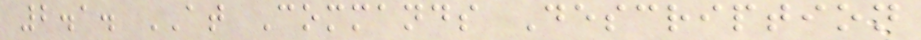2.1. AT Commands Description
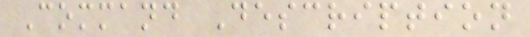Command Description
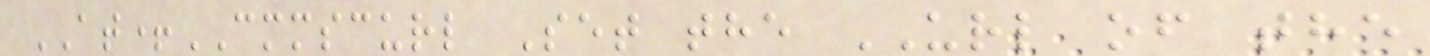AT+CMMSCURL Set the URL of the
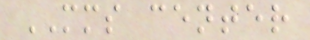MMS center
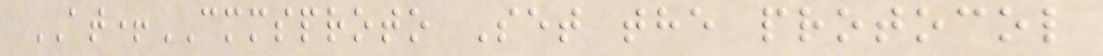AT+CMMSPROTO Set the protocol
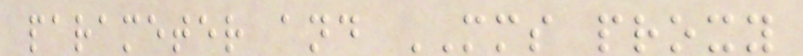parameter and MMS proxy
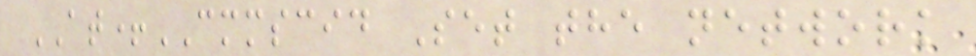AT+CMMSCID Set the network
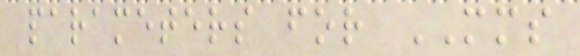parameters for MMS
